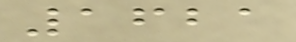1621
